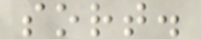sort.
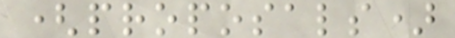(proposals)
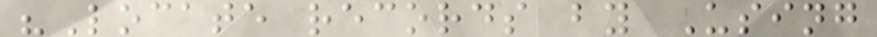"Locate records by Using
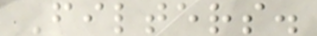Filters.
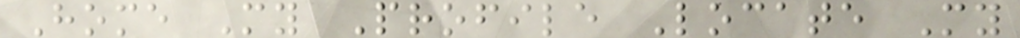Home My Profile Locate My
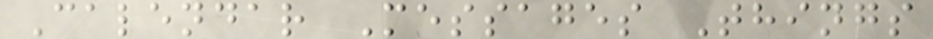Calendar Messages Things
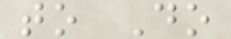to Do
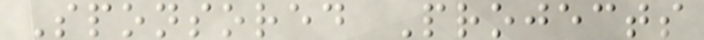Sponsored Projects
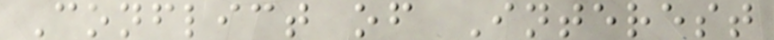Conflict of Interest
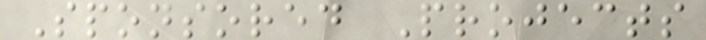Sponsored Projects
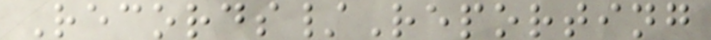Records/Reporting
